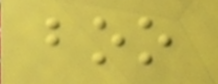boo
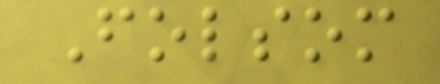Folsom
